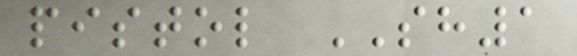pistol SH1
